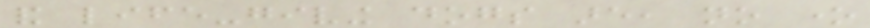and life-giving dogs are, no one
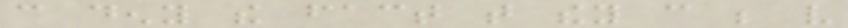can deny the fact that they can be very
